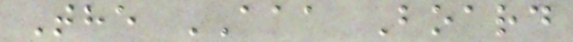The AAA Board
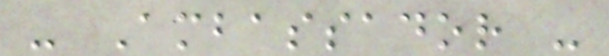- Ambassador -
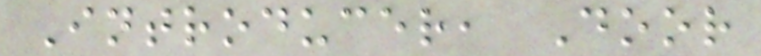Introducer, Door
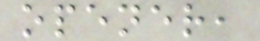opener,
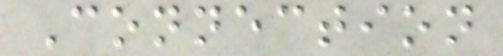Connection
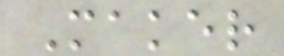Maker
